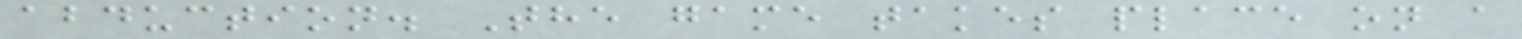abduction. The game takes place on a
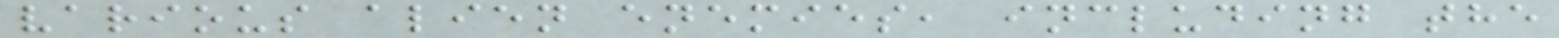various alien enemies, including the
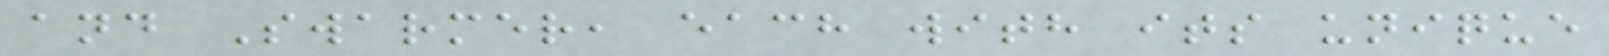and Swarmer, each with its unique
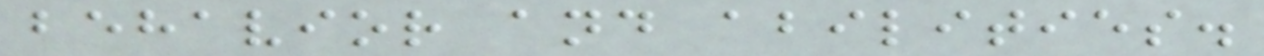behavior and abilities.
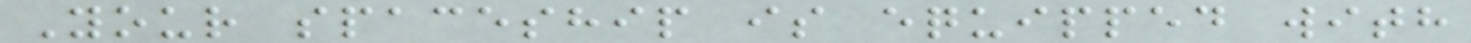Your spaceship is equipped with
